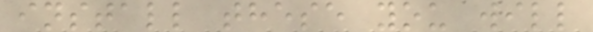install these you will
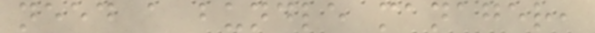need a bundle manager,
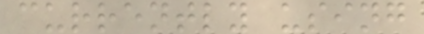currently using
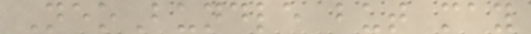NeoBundle but may
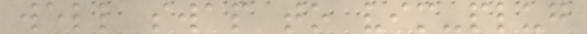well swap to vim-plug
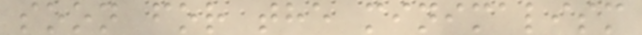soon for the minimalism
